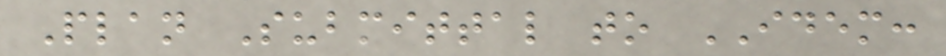Plan Submittal to IDEM:
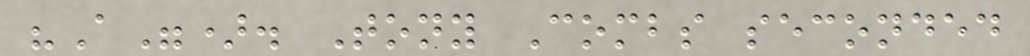"A"). Tony Combs seconded
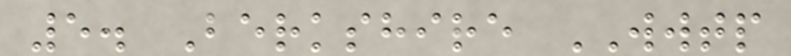5. Berkshire WWTP
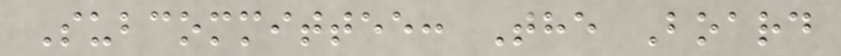Subcommittee: The Board
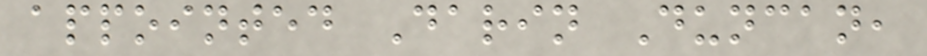appointed Darin Duncan,
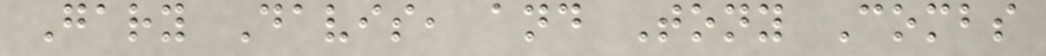Gary Davis, and Tony Combs
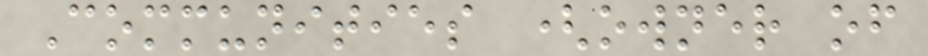Communities (owner of
